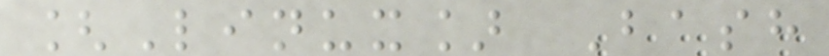[Linux] Bash
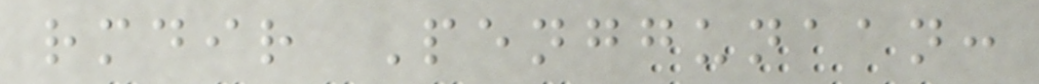rmdir Penggunaan:
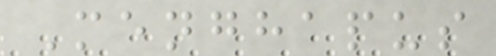Menghapus
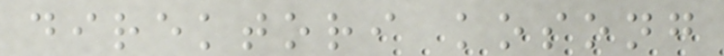direktori kosong
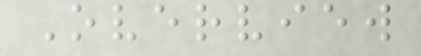Overview
